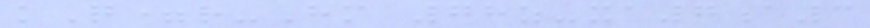kQ=r-Hm 78z-xa7a3
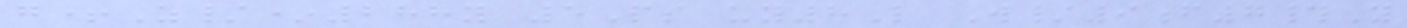g+Z/*288y 5Ps uy8L W/9f7#Y
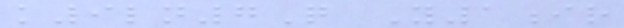k9ln7Q Y1ir
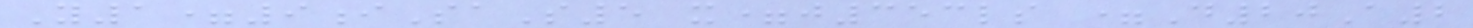Y1=9iSaS5 x=j353ls =D20A2
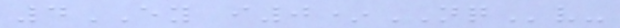4EY i0*NQv-
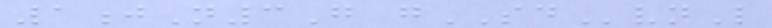1jN3G gSDvnL
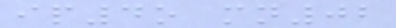ip4o mn02
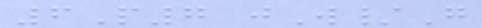6P7 jW/G
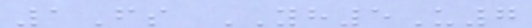1Fs YH5U7
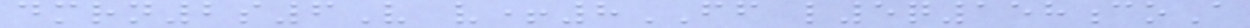dmrn2s6V v+8FF l5q158coA
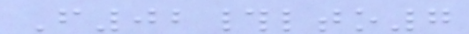F02#lto7
